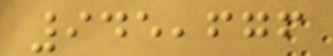945,676
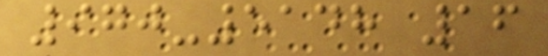970-5148 16
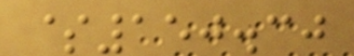$150.30
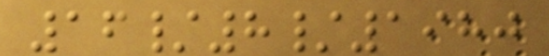16/8/1980
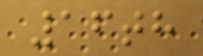16th
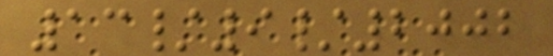13/9/2002
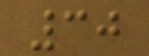30
